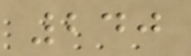240
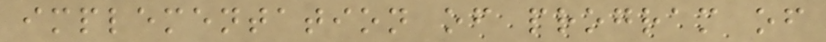implementation of program of
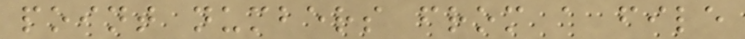point numbers from a file
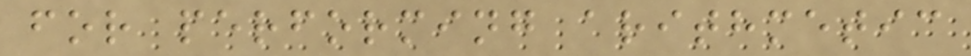for performing arithmetic
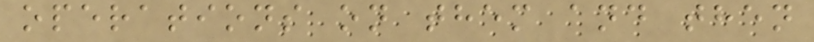operations on them and then
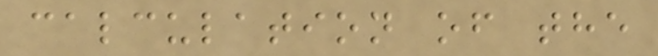calculation of the
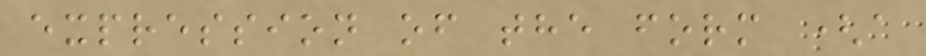expression of the form (a
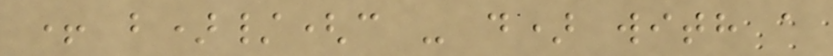+ b)/(c - d) with a
